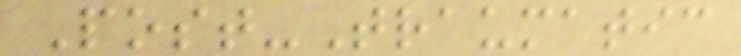Post-Traumatic
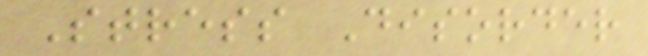Stress Disorder
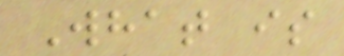What is
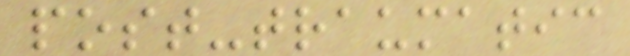post-traumatic
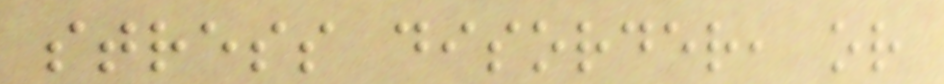stress disorder, or
